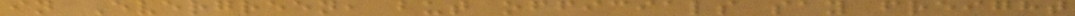in Evergreen, but officials say freight
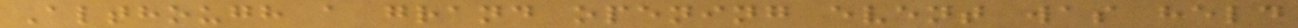Although a grand opening event was held
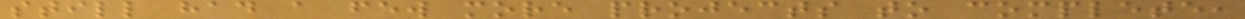still had a few more projects to complete,
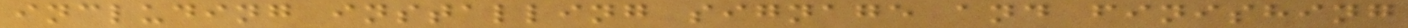including installing signage and finishing
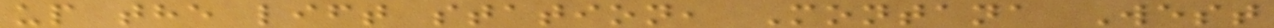up the lift station, Montana West
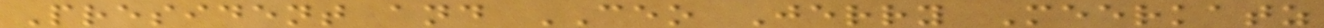President and CEO Jerry Meerkatz
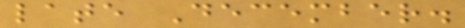late December.
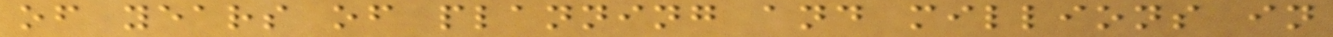of years of planning and millions in
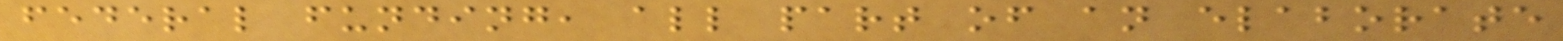federal funding, all part of an elaborate
